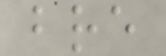bre
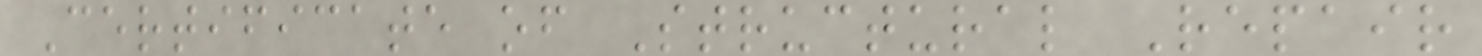Certificate of Structural Repair
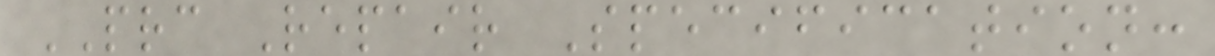PRC Repair Specification:
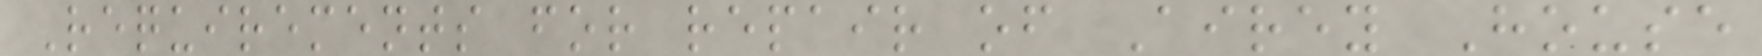Requirements for repair of Airey House
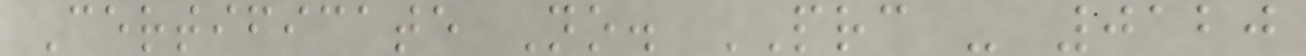Certificate No. PRC - 0120
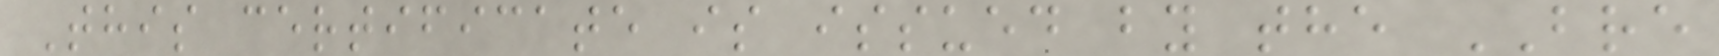This certificate is issued by the BRE
